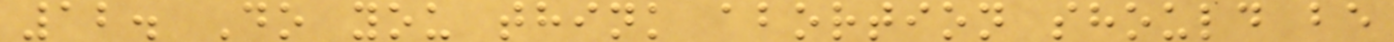12. Do you think abortion should be
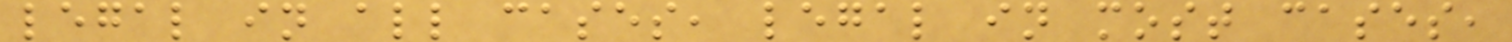legal in all cases, legal in most cases,
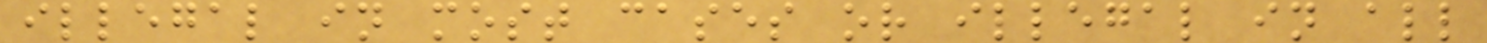illegal in most cases or illegal in all
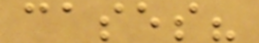cases?
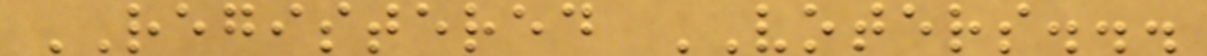REGISTERED VOTERS...
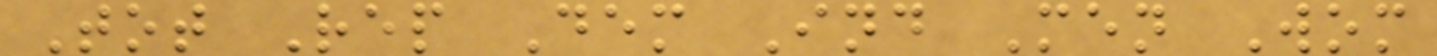Tot Rep Dem Ind Men Wom
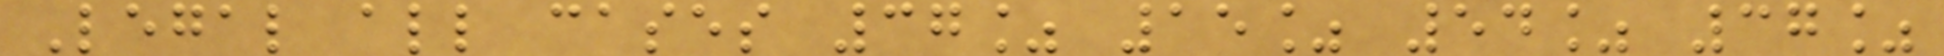Legal all cases 37% 15% 54% 37%
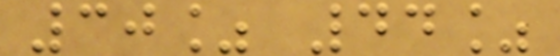30% 44%
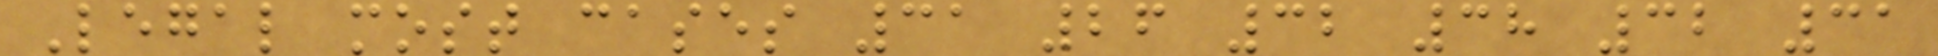Legal most cases 31 26 32 38 32 31
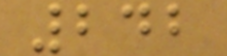242
